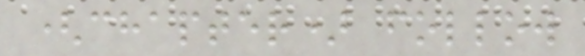(chapter) follow
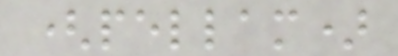(pellam)
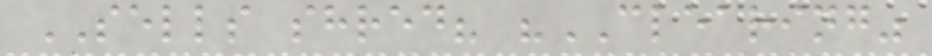SELLS shred? "CLEARING"
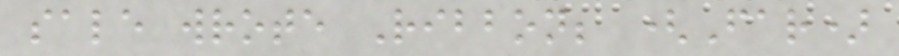sale wrote Ribbon; (Far)
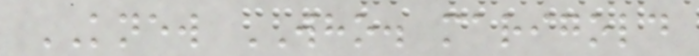KNEW WHO. marigold
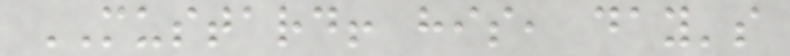MUSTARD! his, day's
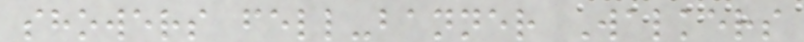showers fell-banner Walkers
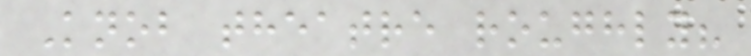Knob theatre roughly?
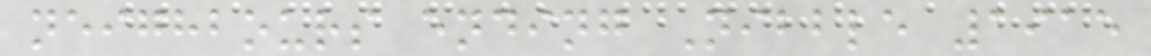neighbours ending Nibble 1915
